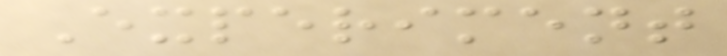Experiment
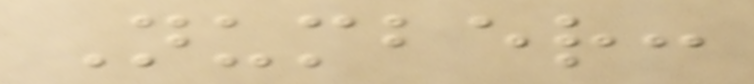Number:
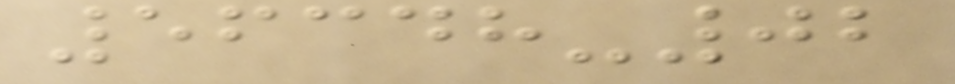56348-02
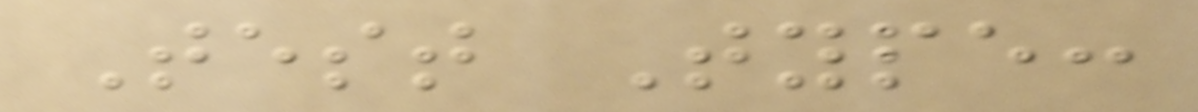Test Type:
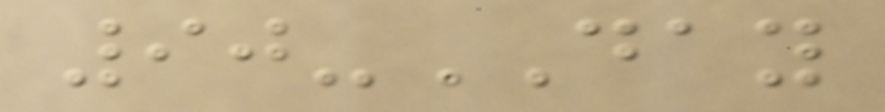90-DAY
